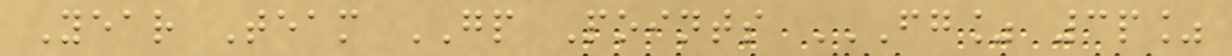Year Team GP Points FG% 3P%
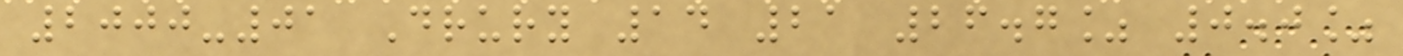2000-01 Drury 14 21 26.7% 0.0%
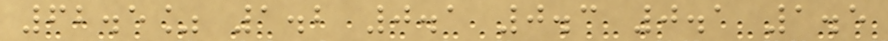62.5% 1.2 0.1 0.3 0.1 1.5
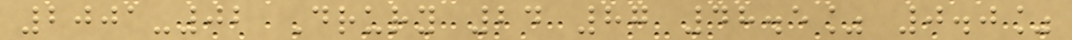2001-02 Drury 24 87 48.5% 0.0%
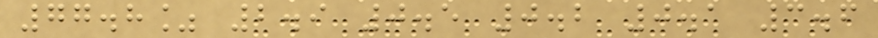77.8% 2.9 0.5 0.2 0.1 3.6
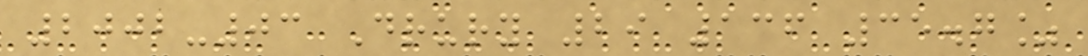2002-03 Drury 29 136 35.7%
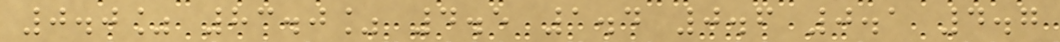0.0% 83.0% 4.5 1.4 0.6 0.1 4.7
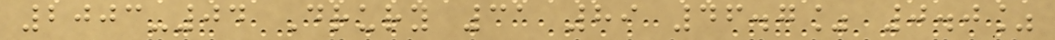2003-04 Drury 31 89 46.7% 0.0%
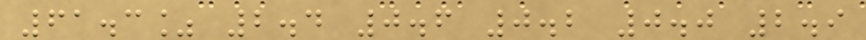61.3% 2.4 0.6 0.2 0.0 2.9
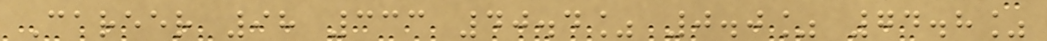Career 98 333 40.4% 0.0% 74.8%
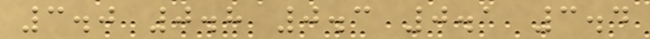3.0 0.8 0.3 0.1 3.4
